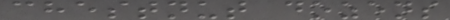chestnut dozens
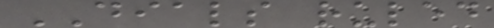DIALS ruled
